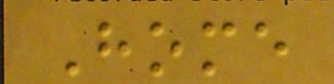Home
